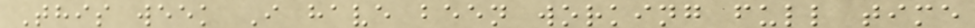This week I have been working full time
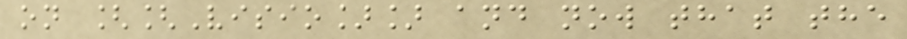on [[Visio]] and now that the
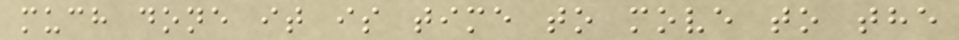much done it is time to move to the
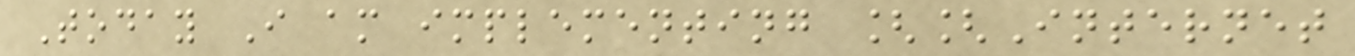Today I am implementing [[Internet
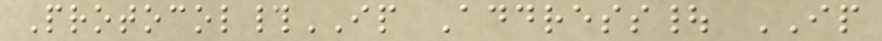Protocol#IP Address| IP
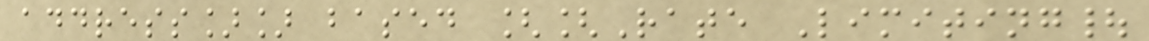address]] based [[Rate Limiting|
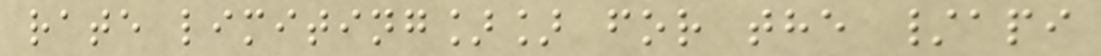rate limiting]] for the /api
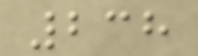238
